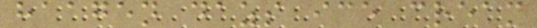haagen dazs ice cream
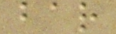bar
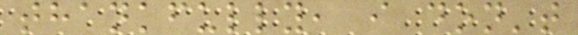thankfully, i don't
